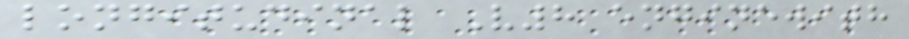longitudinal V8 enginewith
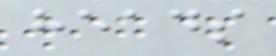heads
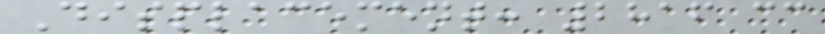Displacement: 2816 cc
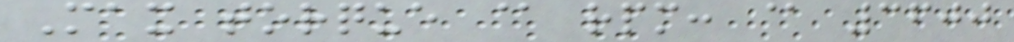Max torque @ rpm: @ 3600
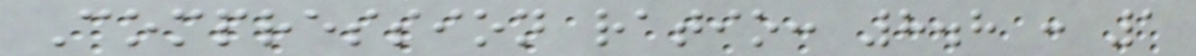Compression ratio: 8.8 : 1
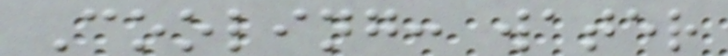Cooling: water
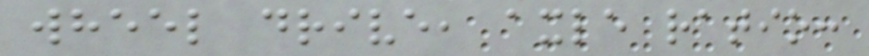wheel drive, axle ratio:
